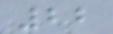22
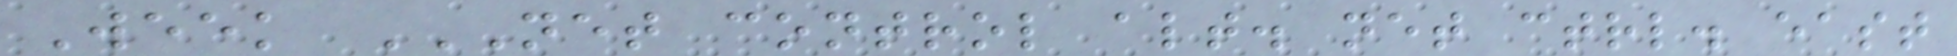Week NET CONTROL ALT. NET CTRL. EAST
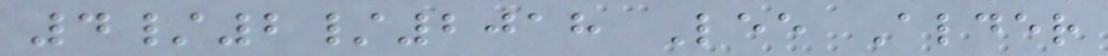4/2/2018 Lee Alder
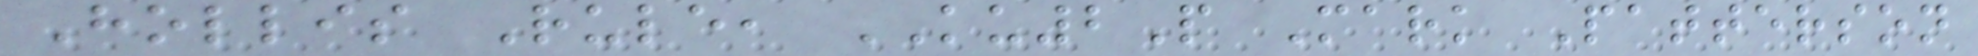Hollis Rule, KU2P Mark Patterson
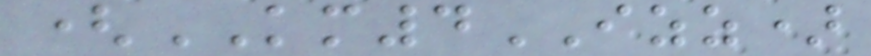(KM4IZZ)
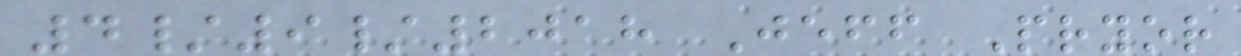4/9/2018 Jeff Pryor
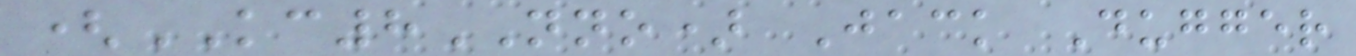(KC8NNO) Jack Dugger
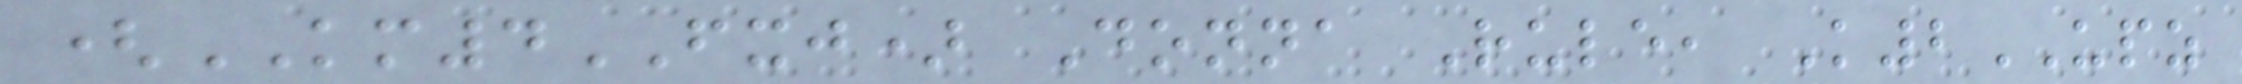(KM4FXJ) Donna Rule, K2UPZ
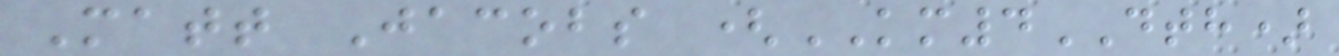Matt Jacobs (KM4DTH)
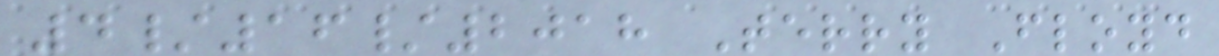4/16/2018 Terry Floyd
